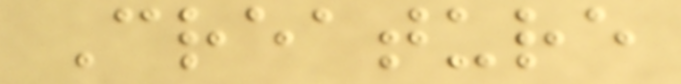Creature
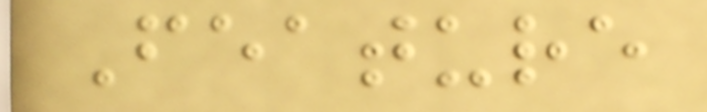Feature
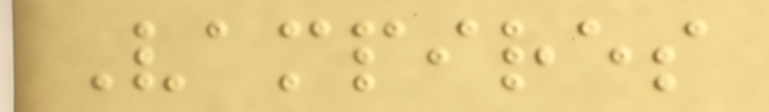Vampires
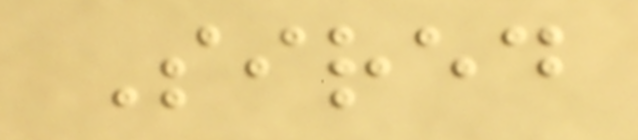Sired
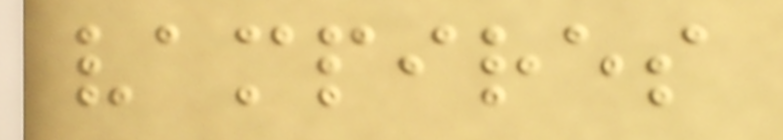vampires
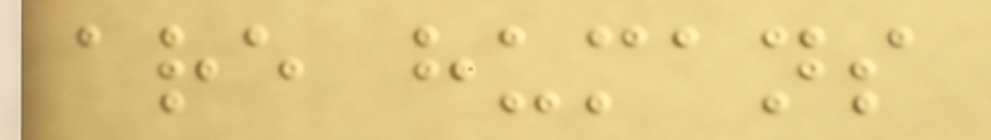are humans
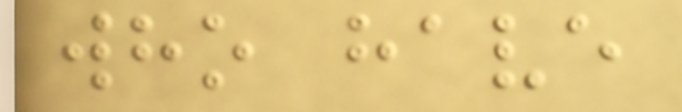who have
